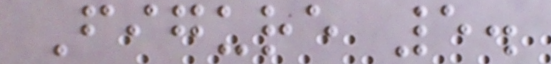Figure 5.
